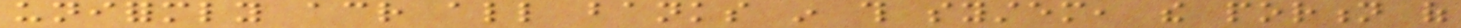uniformly across all banks in this system, the portion of
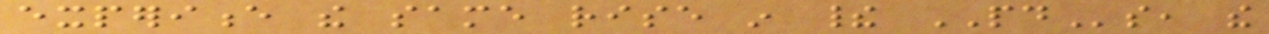experience the same rise in their PDs, the
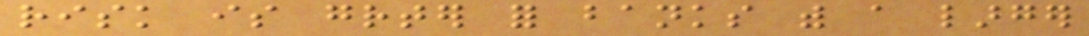risk is greater for banks with a larger
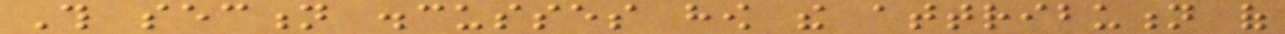This section discusses how the attribution of
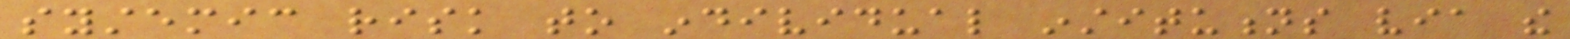systemic risk to individual institutions via the
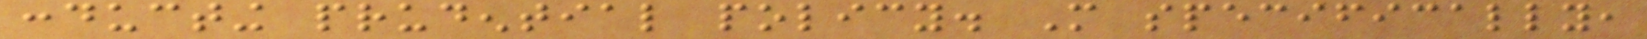conducting prudential policy. More specifically,
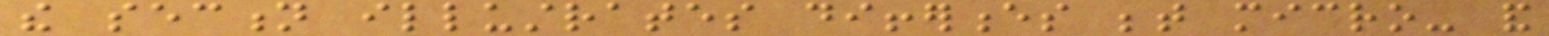the section illustrates differences between micro- and
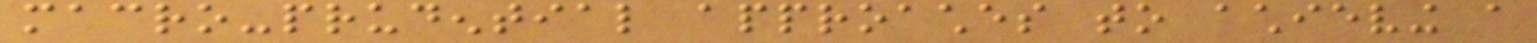macro-prudential approaches to achieving a
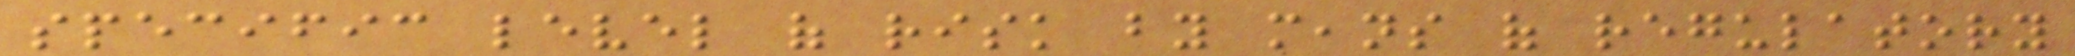specific level of risk by means of regulatory
